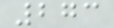273
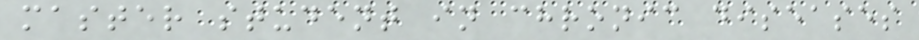master student in chronic diseases
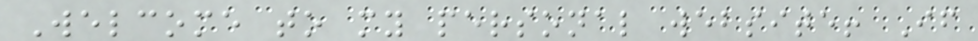Welcome to my personal website! If
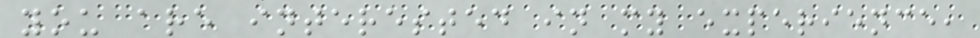you are interested in my experience,
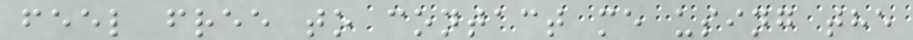feel free to contact me using the
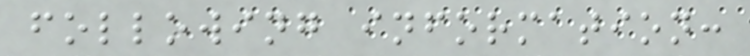following information:
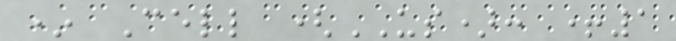* Cell (US): +1
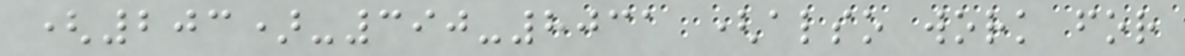(203)-390-8031 (also work for
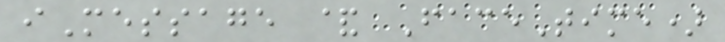iMessage & FaceTime)
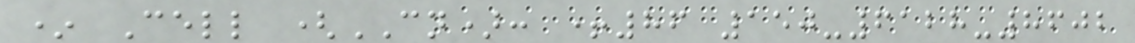* Cell (CN): +86 150-6128-8602
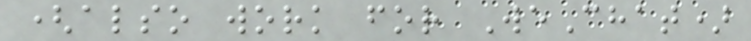(also work for WeChat)
